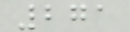271
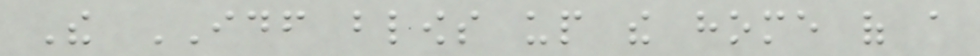The IDF blows up the home of a
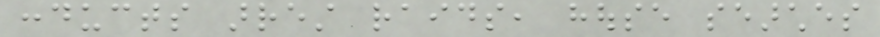conducts arrest raids, house searches
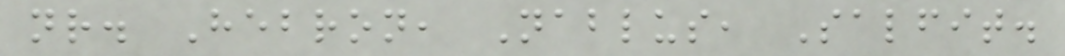nr. Hebron, Nablus, Salfit.
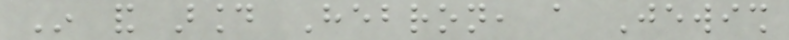In and around Hebron, a Jewish
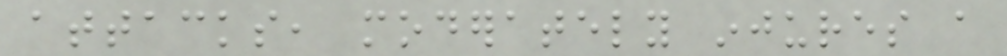attacks, moderately injures a
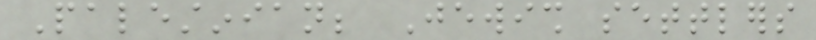Palestinian; Jewish settlers
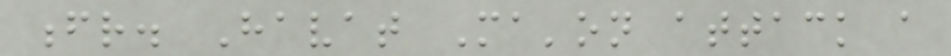fr. Havat Ma'on attack a
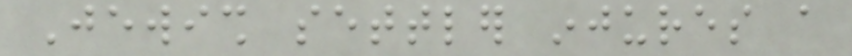Jewish settler injures a
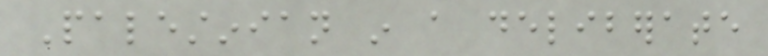Palestinian in a deliberate
